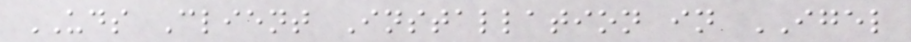UDS Client Installation in IGEL
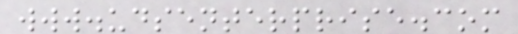www.udsenterprise.com
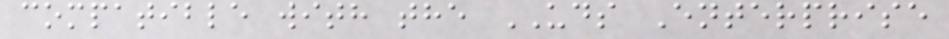compatible with the UDS Enterprise
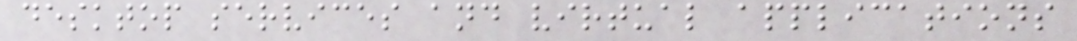desktop services and virtual applications
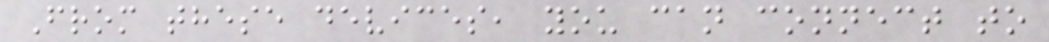From these devices, you can connect to
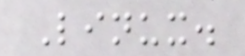Linux.
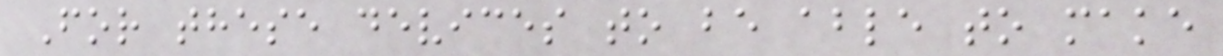For these devices to be able to make
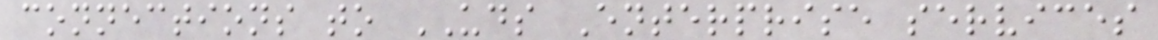connections to UDS Enterprise services
